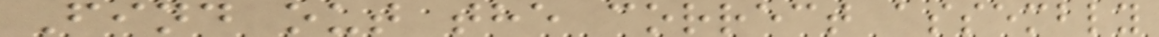Find out the correct assembly
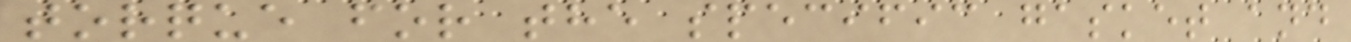torque for the specific gasket and
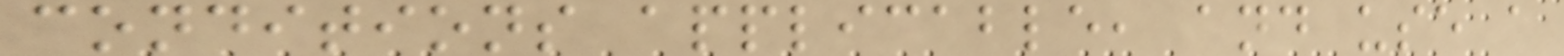conditions applicable, and use a
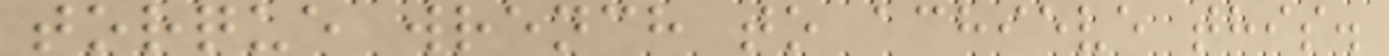torque wrench to achieve this.
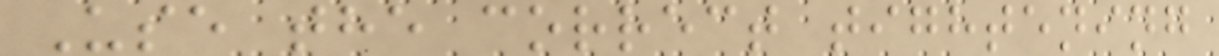Use the correct tightening
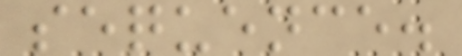sequence.
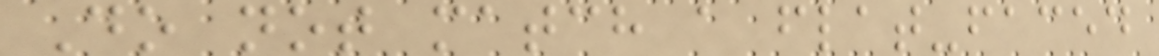Do not match a flat-faced
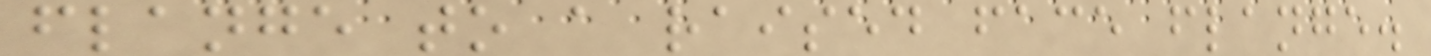flange to a raised face flange.
